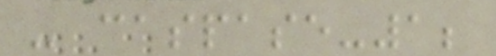- caspase-1;
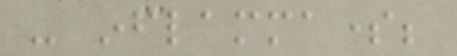- inflammasome;
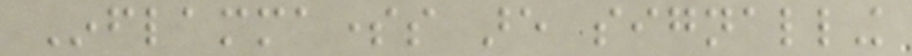Inflammasomes are signalling
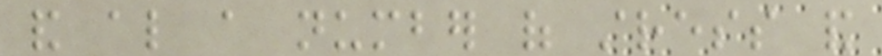and also a number of stress and
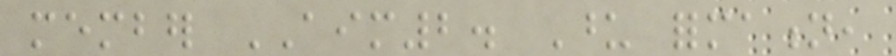member AIM2. Upon formation,
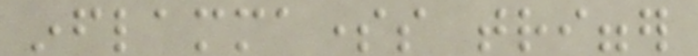inflammasomes trigger
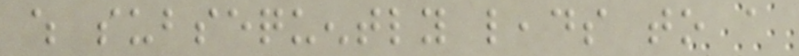which subsequently leads to a
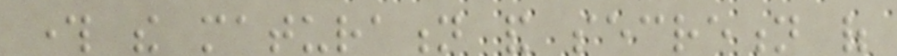through the maturation and secretion of
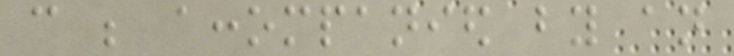can be accompanied by an
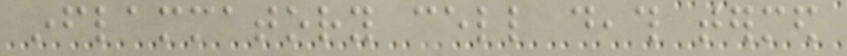inflammatory cell death termed
